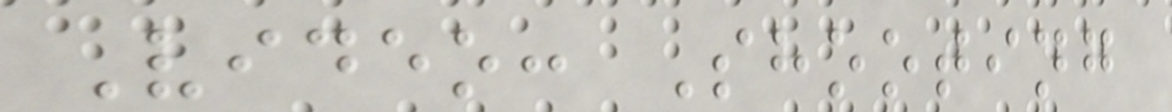Video: Shooting
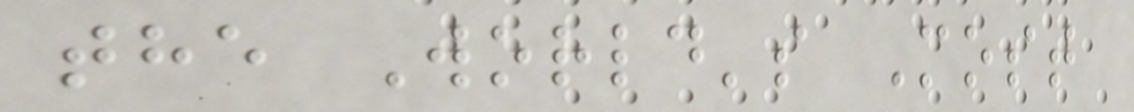the World's Most
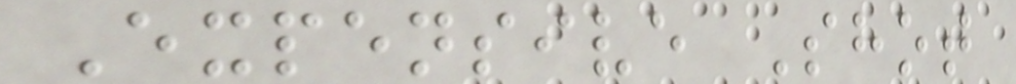Expensive Shot
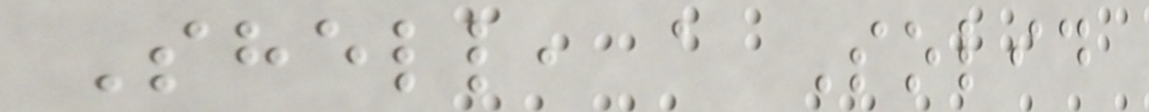Shell, a Solid
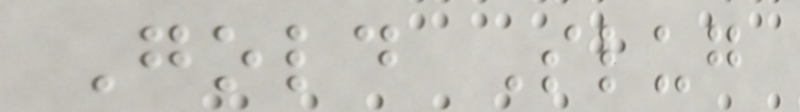Gold Slug
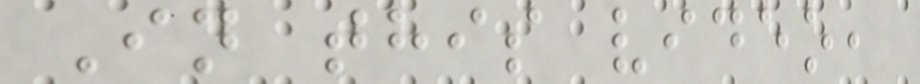In this video,
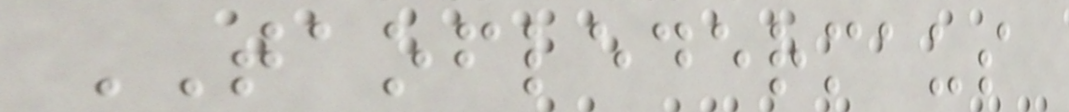TAOFLEDERMAUS
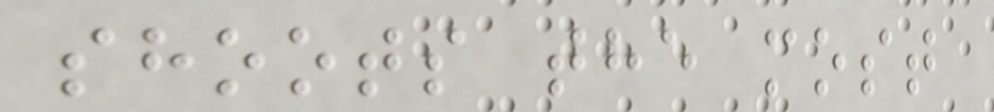shoots the most
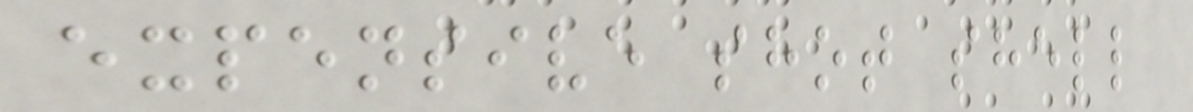expensive shot shell
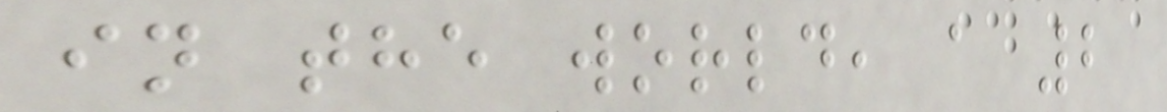in the world, a 2
